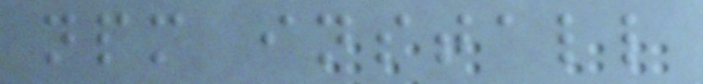npm install
